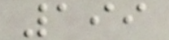199
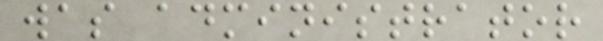was administrator
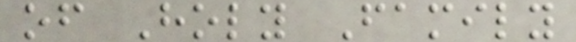of Holy Family
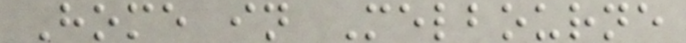Home in Melbourne
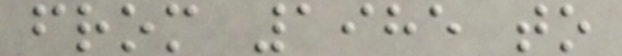from 1985 to
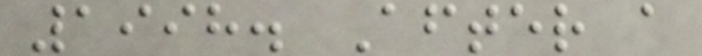1998. After a
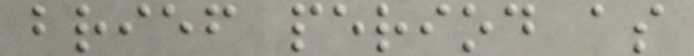brief period as
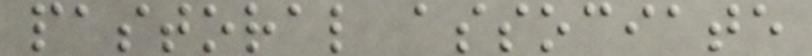pastoral associate
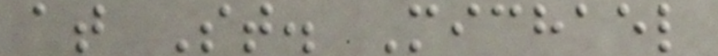at St. Michael
